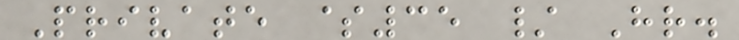Private $35 / Hr.
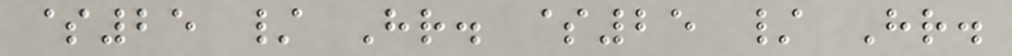$25 / Hr. $25 / Hr.
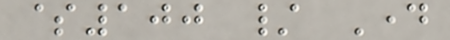$100 / Day
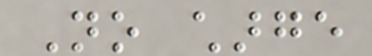No charge
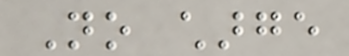No charge
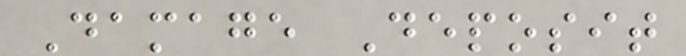Damage Deposit
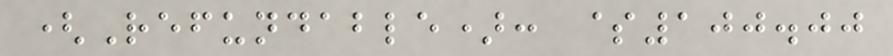(Refundable): $100.00
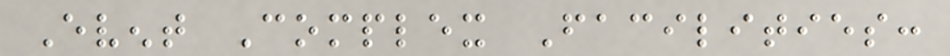Event Complex Facilities:
